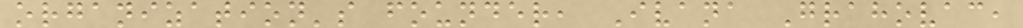organization's founder, Ivana Grahovac,
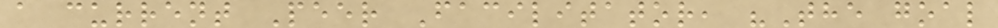a current Peer Facilitator, "The goal
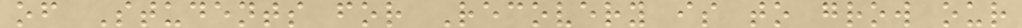of Students for Recovery is to grow our
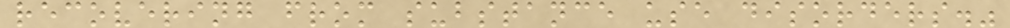recovering from substance use disorders."
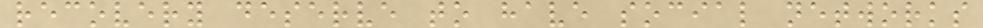recovery deserve to have social networks
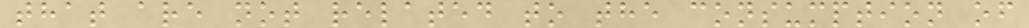that are not related to the consumption of
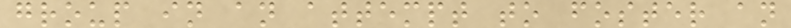group in an attempt to foster an
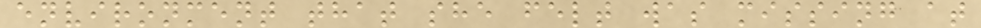environment that she felt was missing at
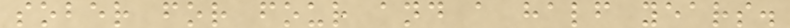sober for four and a half years.
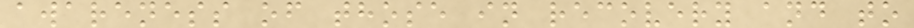awareness of those in recovery and to
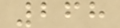268
